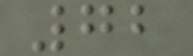72
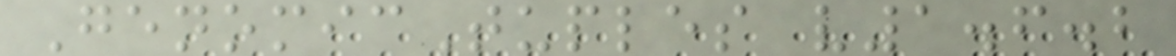GenomicTuples v1.6.2
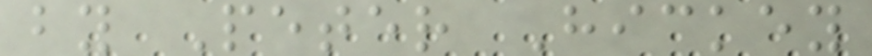by Peter Hickey
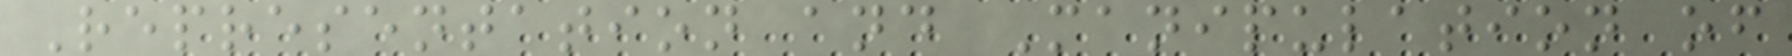Representation and Manipulation of
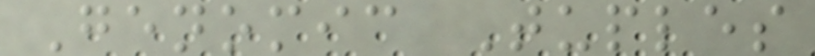Genomic Tuples
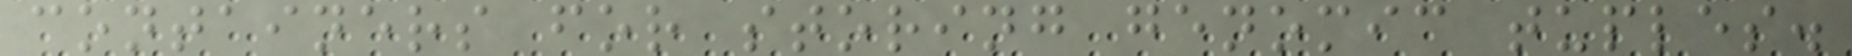containers for storing genomic tuples.
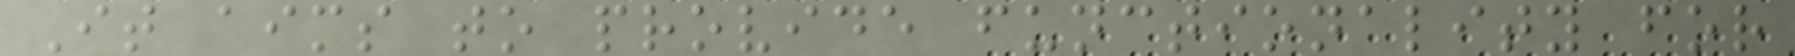It aims to provide functionality for
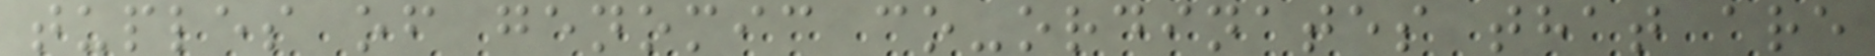tuples of genomic co-ordinates that are
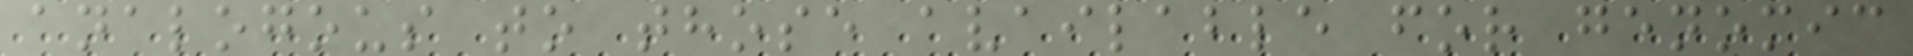analogous to those available for genomic
